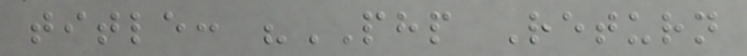title: "PHP Return
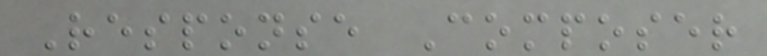Response Composer
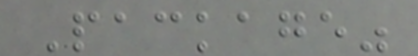Package"
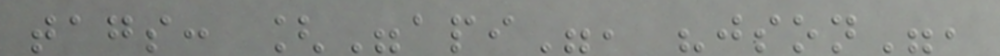tags: ["api", "json",
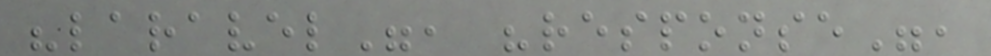"laravel", "response",
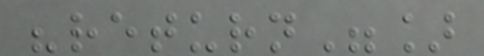"return"]
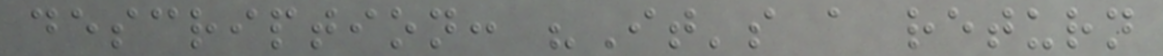description: "It's a return
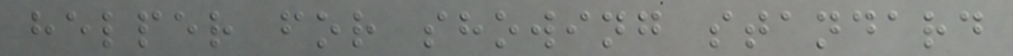helper for showing standard
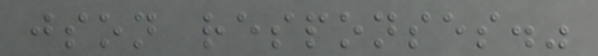json responses."
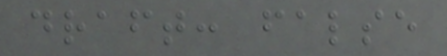draft: false
